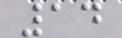14
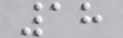18
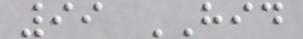99 HID
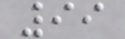99
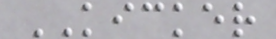KICKER
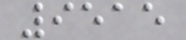9515
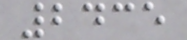2435
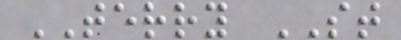TERRY ST
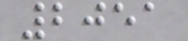2051
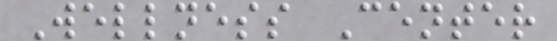Wellness Center
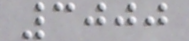3000
